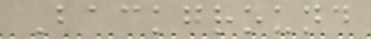Background
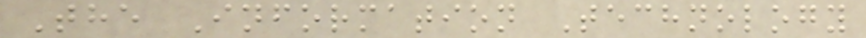The Information Technology
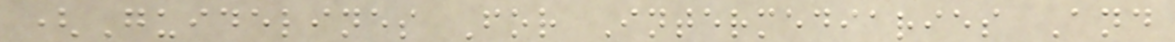(Guidelines For Intermediaries And
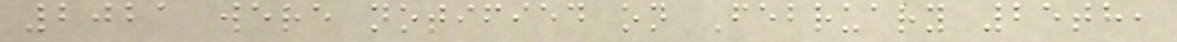2021 were notified on February 25th,
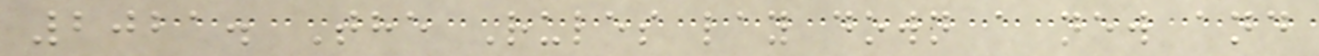2021. The Rules lay down a new and
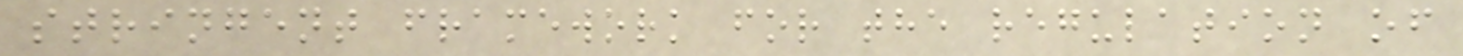stringent framework for the regulation of
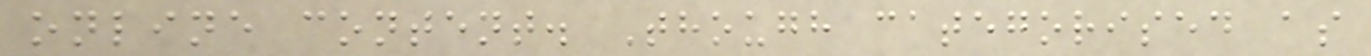online content. Though categorised as
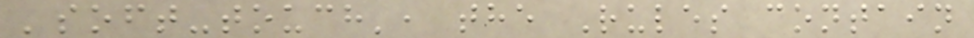'soft-touch', the Rules contain
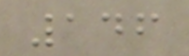146
